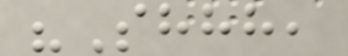"Shhh,
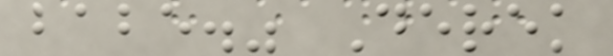babe." Derek
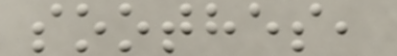soothes,
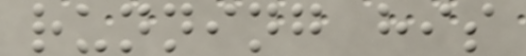running his
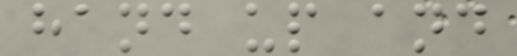hand up and
